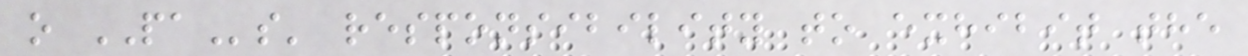o PAs' responsibility to exhibit the
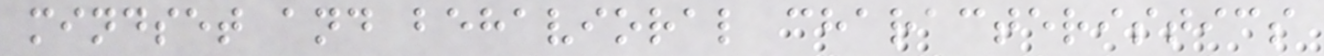mindset and behavioral characteristics
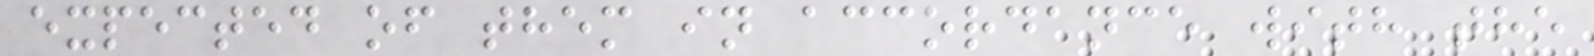expected of them in accordance with the
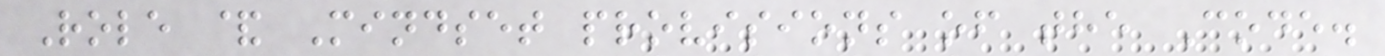Role & Mindset provisions of the Code.
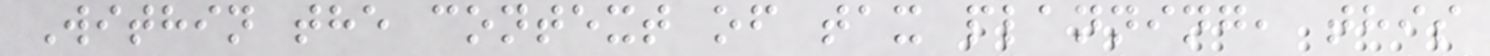Within the context of tax planning, this
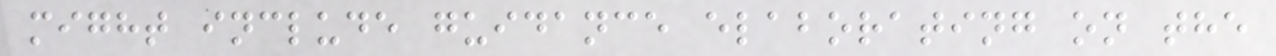might include guidance elaborating on the
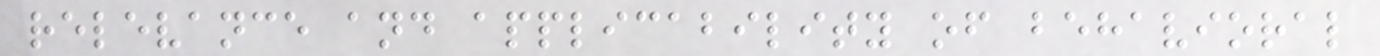relevance and applicability of behavioral
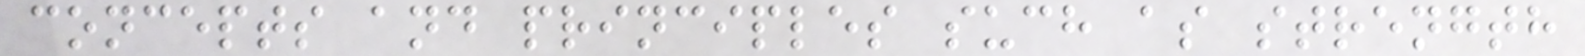concepts and principles such as strength
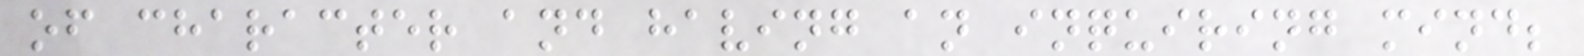of character and having an inquiring mind;
